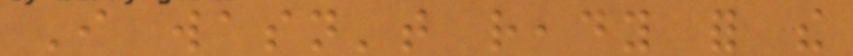I wasn't ready for the
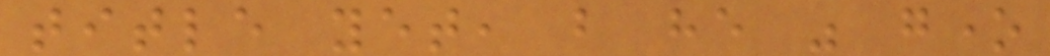title yet, but he was gone
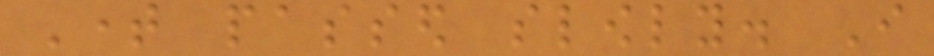Time passed slowly. I
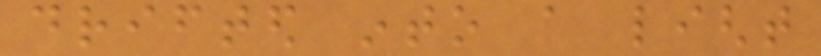drifted into a light
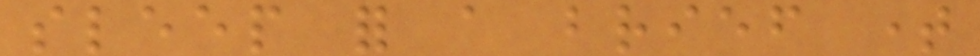sleep for a brief time
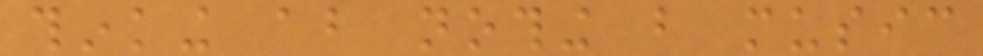thinking about nothing but music
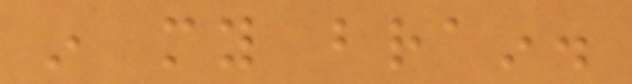in my brain.
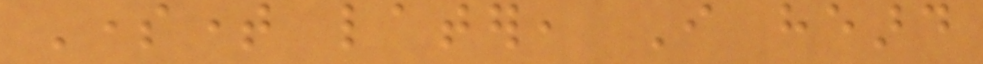Sometime later, I heard
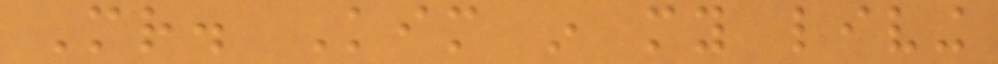Mr. Kim in my living
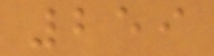259
